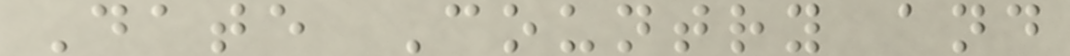Date Country and
